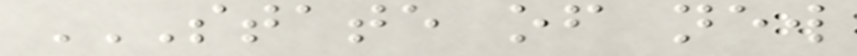STATE OF NEW
